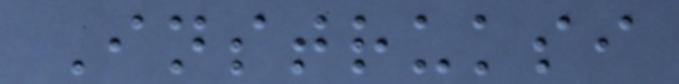Instruksi
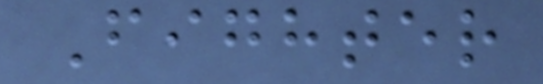Fighter
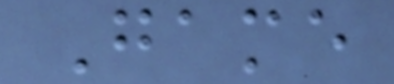Game
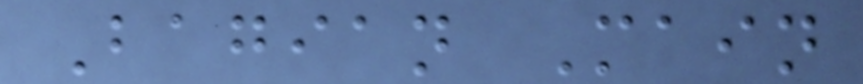Bagian Main
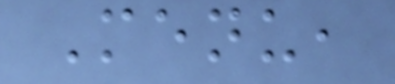Menu,
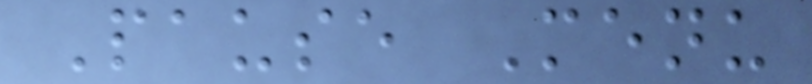Pause Menu
